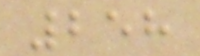258
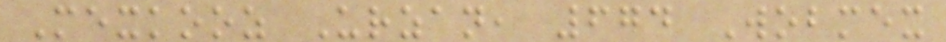Mexkooz Urzan, 674 Wobmex
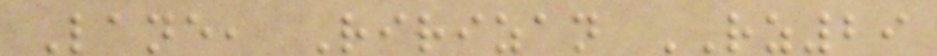Lane, Ririzan RZ29
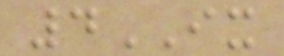4IX
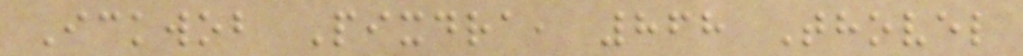Ickwob Pixdra, 868 Thovel
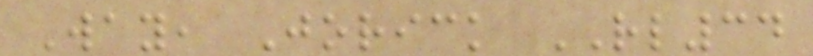Way, Jorick RL34
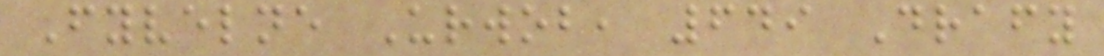Fyvelne Urwob, 649 Drafy
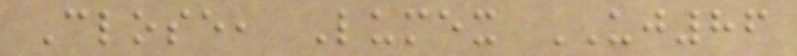Close, Lumex UJ86
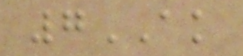7AK
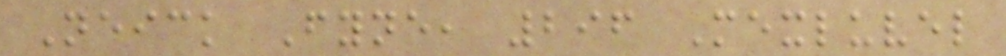Neick Fyne, 296 Mexluvel
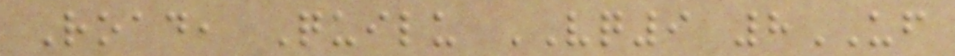Road, Quilu VQ9 8UF
